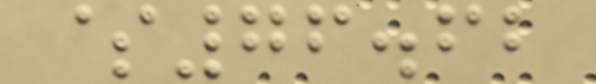$76.62
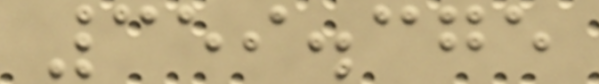359.375
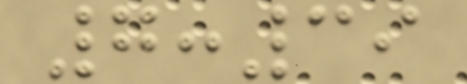7:39
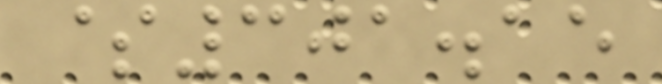$301.15
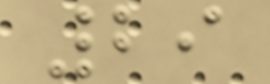29
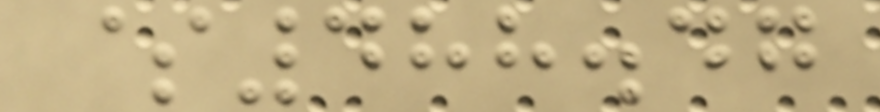$488.47
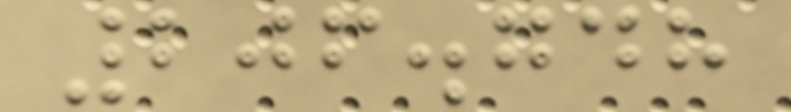206.748
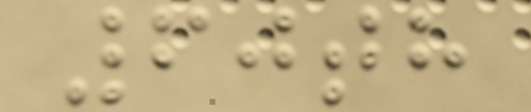60th
